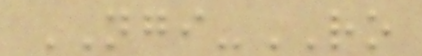NGI-RO
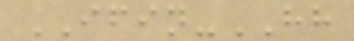IFIN-HH
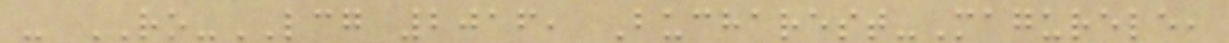- RO-LCG 2016, Bucharest-Magurele,
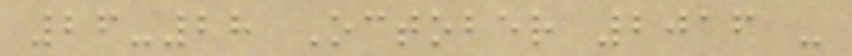26-28 October 2016 -
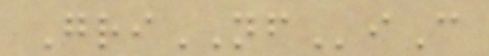GriNFiC
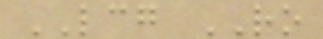LCG RO
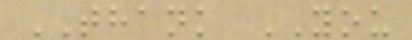THANK YOU
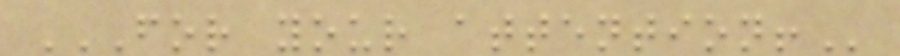FOR YOUR ATTENTION!
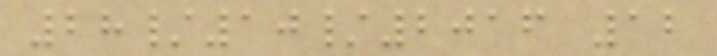28/10/2016 12
